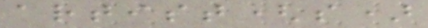artist(s)
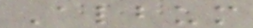Album
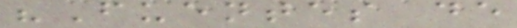"Fuentes de
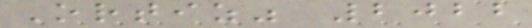Ortiz" 2022
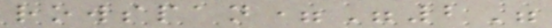rowspan="2"
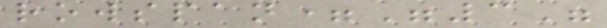rowspan="3"
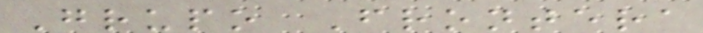Grupo Frontera
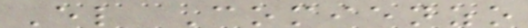El Comienzo
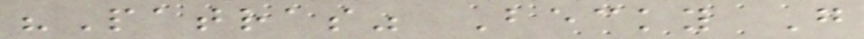"Patras" Becky G
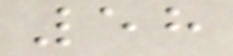58
